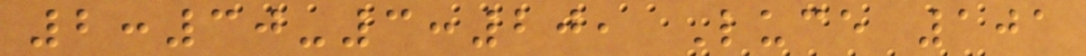2:30-3:20, Luce 101
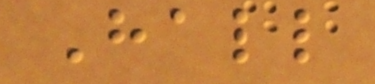Hall
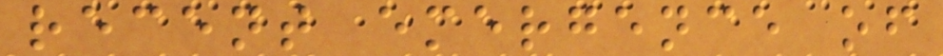recent emergence of
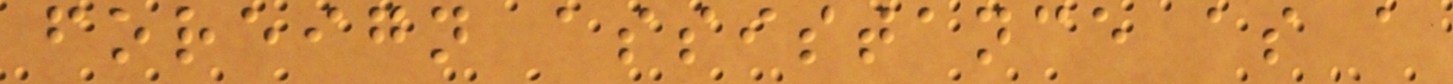foreign assistance as a
